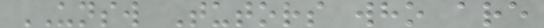UNSW Tutors who are
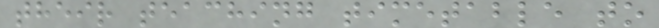their teaching timetable to
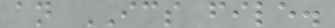an ICS file.
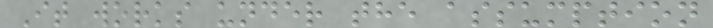It works under the assumption
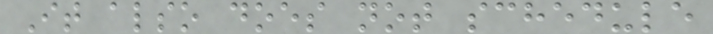It also does not schedule
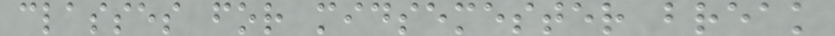classes for midsemester break
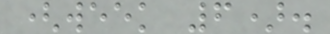(week 6).
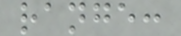range:
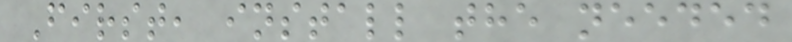First, install the needed
